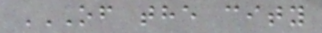OF THE CITY
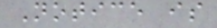Notice is
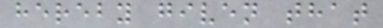hereby given that
